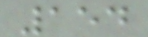154
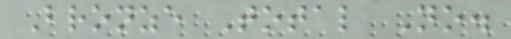Bronze Total No.
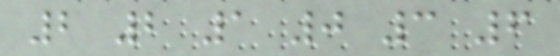2 2 1 0 3 6
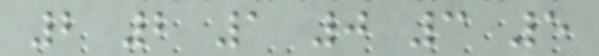2 2 1 0 3 5
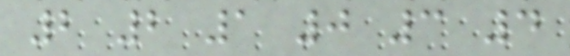2 2 1 0 3 4
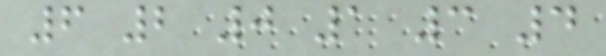6 2 0 1 3 4
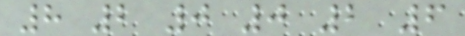8 2 0 0 2 6
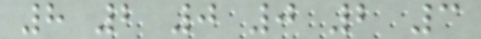8 2 0 0 2 3
